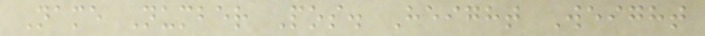Name Number Pos. Height Weight
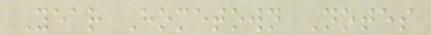Year Hometown Notes
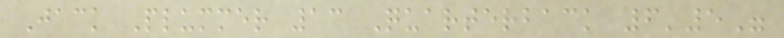Jack Plummer 13 Quarterback 6'5"
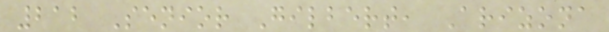212 Senior Gilbert, Arizona
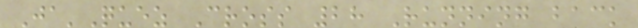Ja'Quez Cross 28 Running back
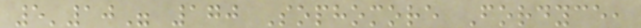5'10" 170 Sophomore Fordyce,
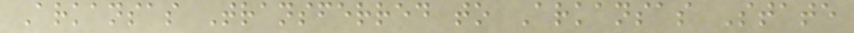Arkansas Transferred to Arkansas State
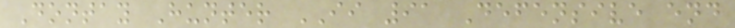Dontay Hunter II 91 Defensive end
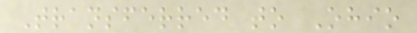Transferred to Ohio
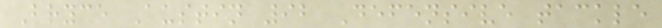Bryce Austin 92 Defensive tackle
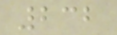232
